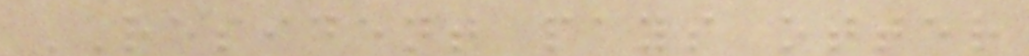RESIDENT pays otter
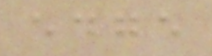edge
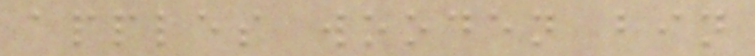apples wooden bin
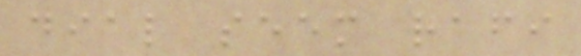dial seem rafi
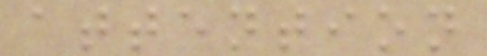attention
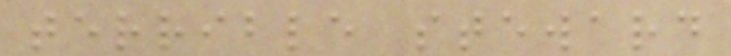terrible steward
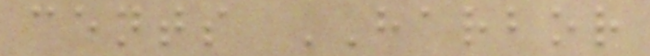cents HARBOR
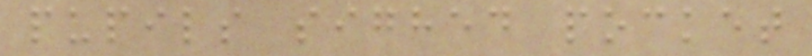pupils sighed pocket
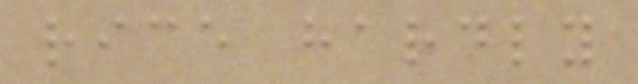rice hardly
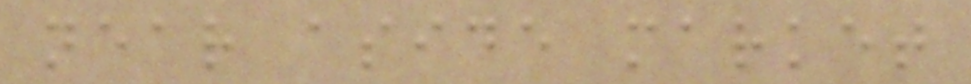near aside market
